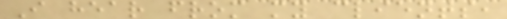I hear from my clients,
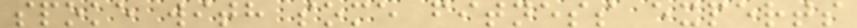spoke with some fitness experts
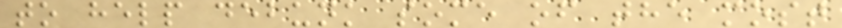to help debunk some of the most
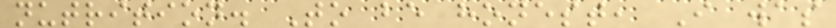nutrition. To be honest, I was
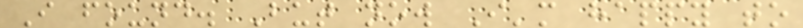I found. But now I'm happy to
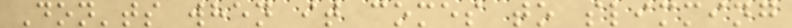Don'ts when it comes to slimming
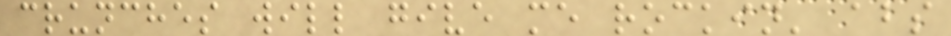crunches will give me rockin' abs
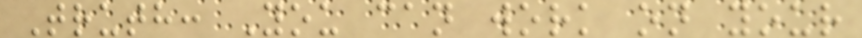Truth: You can work on your
